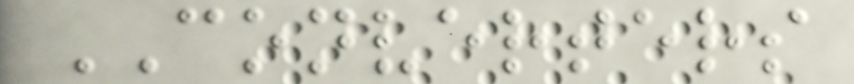CONVERTERS
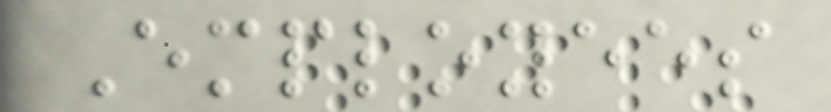Employees
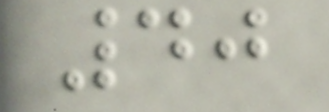40
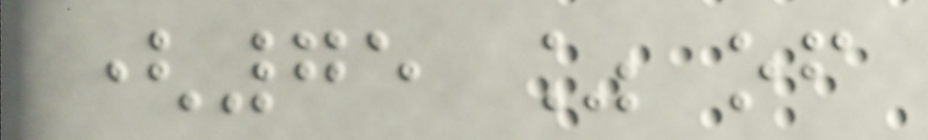(75 % of
